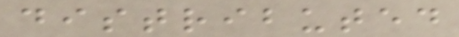distributed
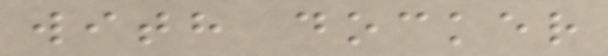with docker
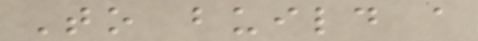To build a
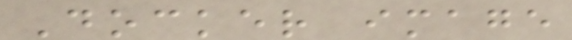Docker image
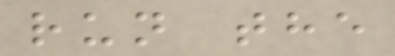run the
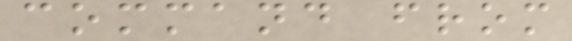command from
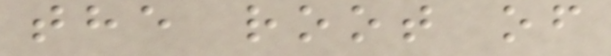the root of
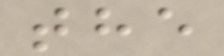the
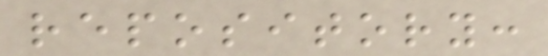repository:
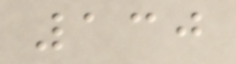130
